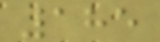185
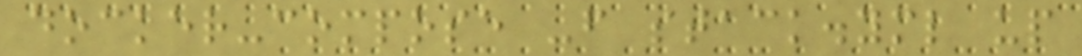docker-compose -f stack.yml up
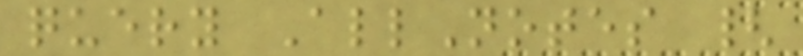query AllNotes {
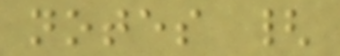notes {
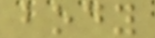body
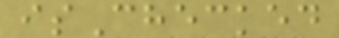isChecked
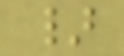}
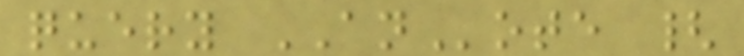query ANote {
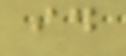id
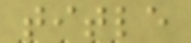title
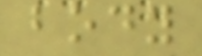body
